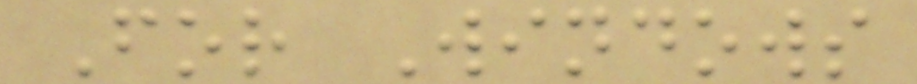For Windows
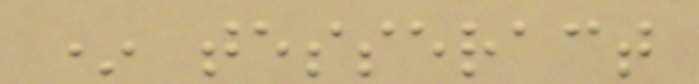* tesseract
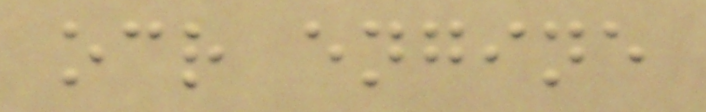ocr engine
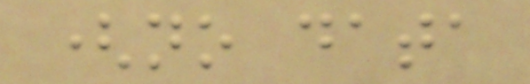(no data
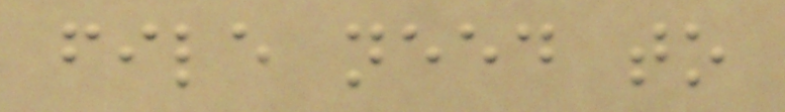file need to
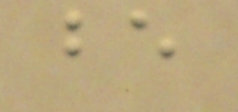be
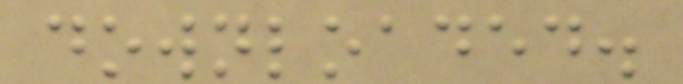downloaded.
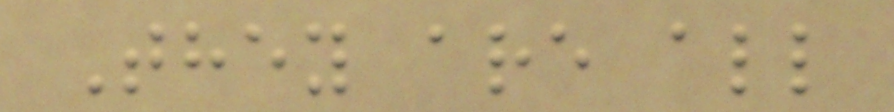They are all
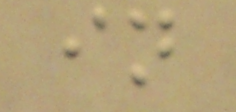in
